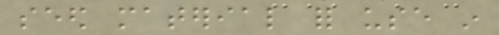seed material for use in
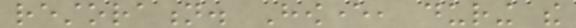restoration. However, during the
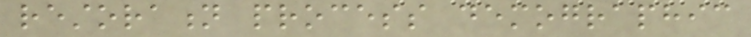restoration process demographic
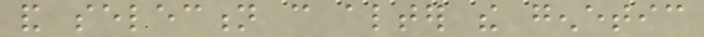and selection can alter the genetic
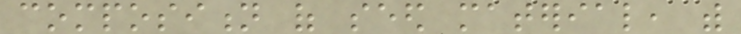composition of seed material, with
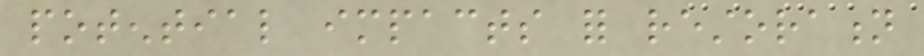potential impacts for restoration
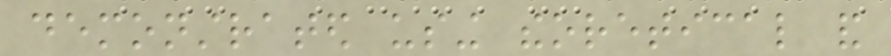demonstrated using theoretical and
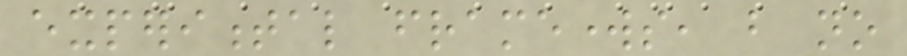experimental frameworks, but no
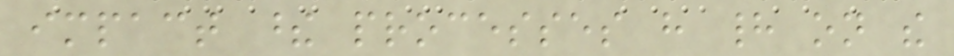impact these processes have had on the
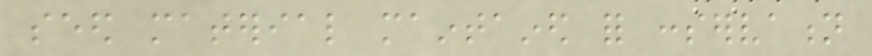seed material maintained for conservation
